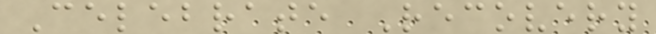Celebrate Recovery
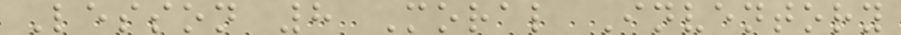Lesson 8 Moral Inventory
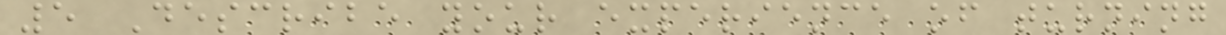5 Describe your experience of turning
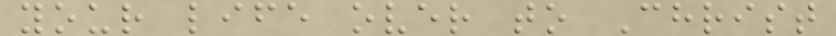your life over to Christ
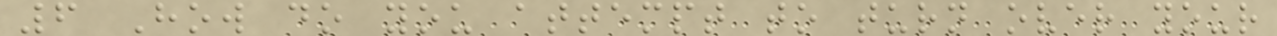6 How do you attempt to turn over your
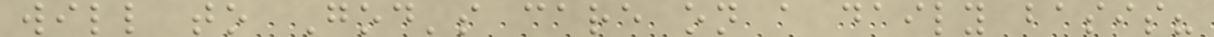will to God's care on a daily basis?
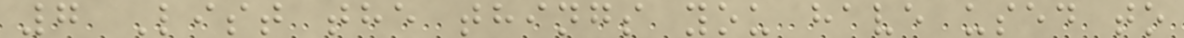7 List the things you have used to
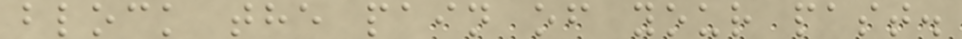block the pain of your past.
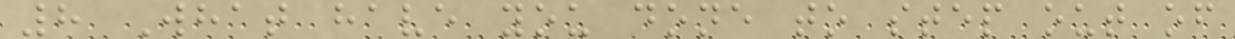8 What have you done to step out of
